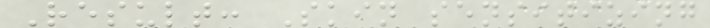Result: Skin sensitizing
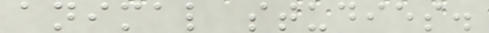animal studies.
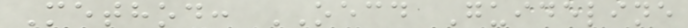Method: OECD Guideline
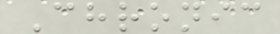Chronic
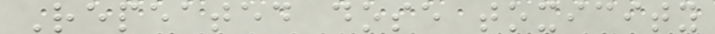Repeated dose toxicity
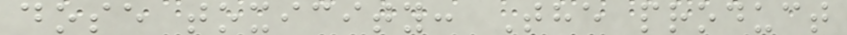dose toxicity: The product
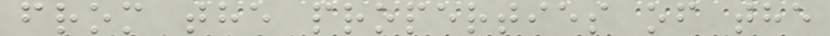from the properties of the
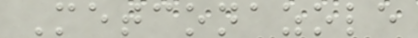Metconazole
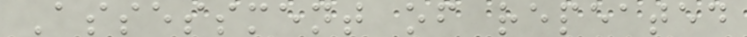Assessment of repeated
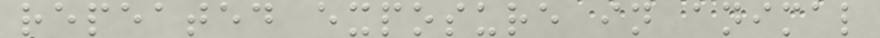repeated exposure in animal
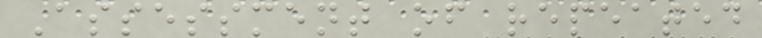Assessment of repeated
